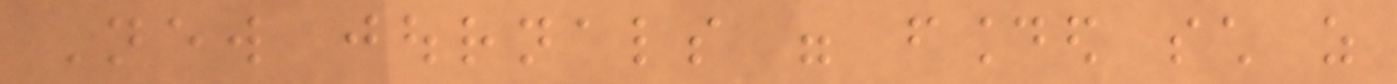New journals were founded such as
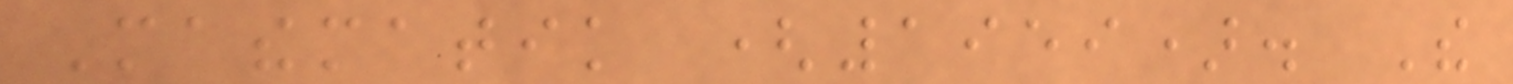Mathematik (1959). The
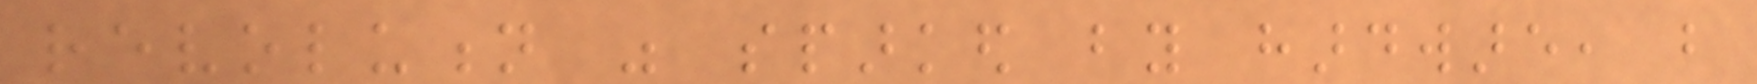revolution was sparked by hardware, but
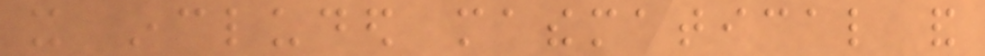it included mathematical and
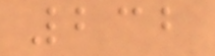232
